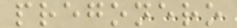pregonero
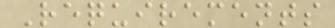Requirements
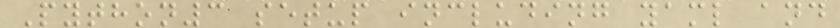Python3 setup including yaml and
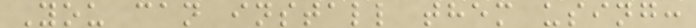You can install them using:
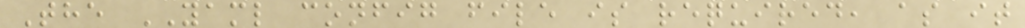The YAML config file is required, as it
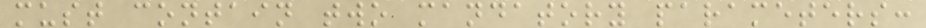must contain two mandatory parameters:
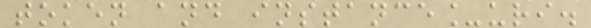token and instance_uri.
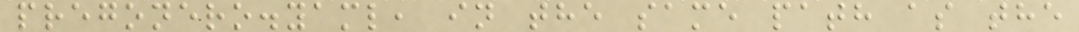pregonero.yaml, in the same path as the
